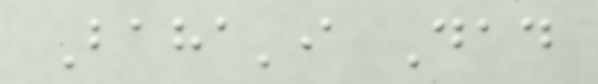Baha'i Dad
